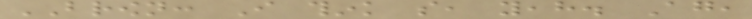BROWN: I think so, yeah. Again,
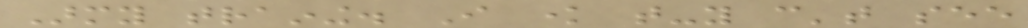Army training. I know that-you can't see
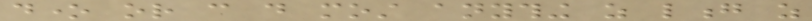done or can do most anything as long as
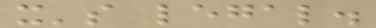it's legal.
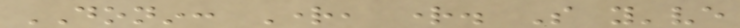DONIN: Right, right. So you've
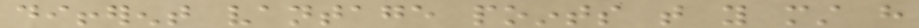different vantage points that you must have
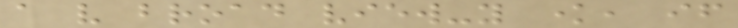a very broad view-you know, if
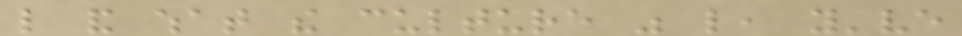like and what the culture was like, you've
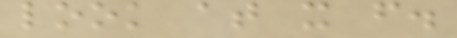look at it from.
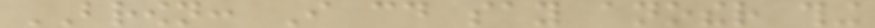BROWN: I could say another thing
